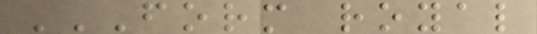FORM ROYAL
